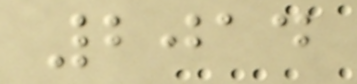2014
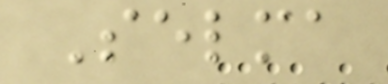Selma
